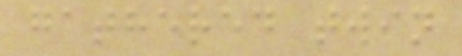gathered twin
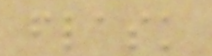flask
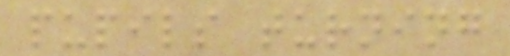pupils turning
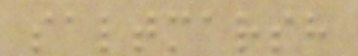saltmarsh
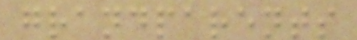grandparents
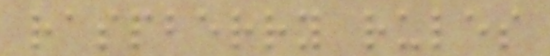raspberry rules
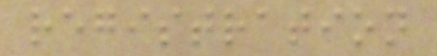registration
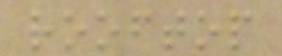rooftop
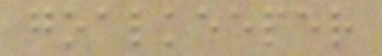goalkeeper
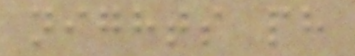nights ph
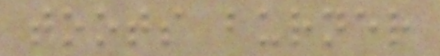toots burner
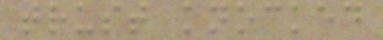trust knocked
